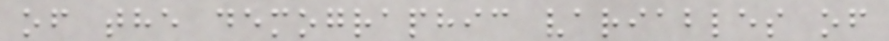of the demographic variables of
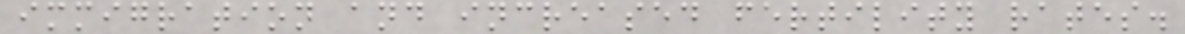immigration and increased fertility rates.
